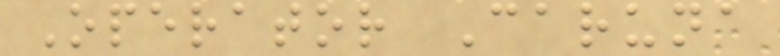Operator Caruna
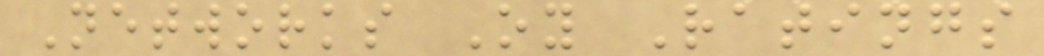Networks Oy Ratings
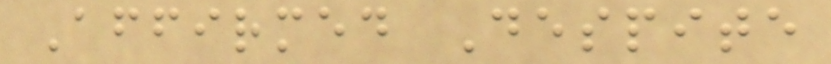Affirmed Despite
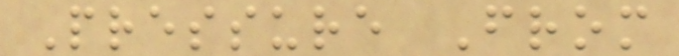Pressure From
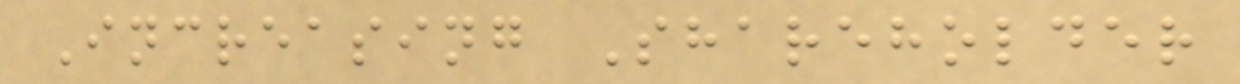Increasing Shareholder
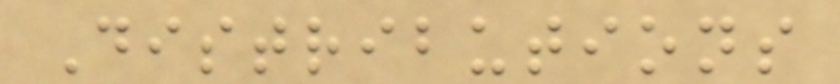Distributions
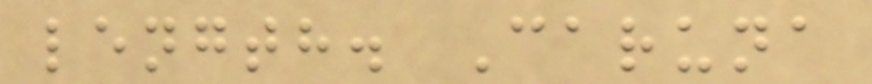length. Caruna
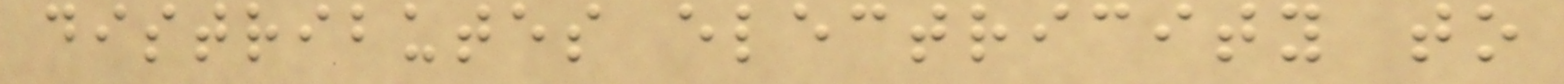distributes electricity to
